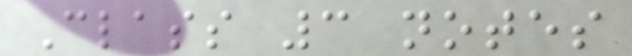Class 3 notes
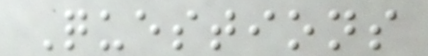Questions
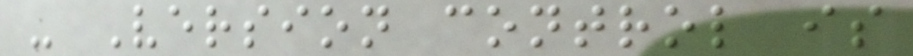- Version control is
